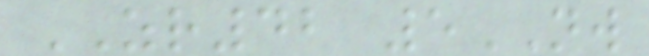ZR42 5NW
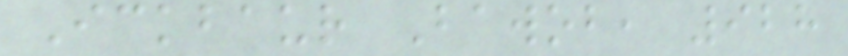Ickbaur Bawob, 928
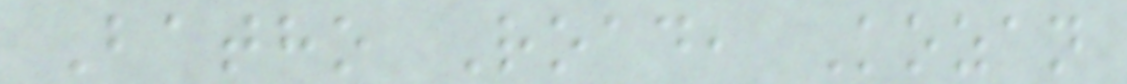Batho Road, Kozan
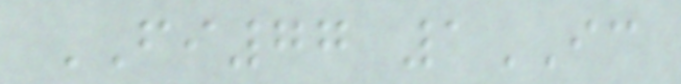FI77 1IC
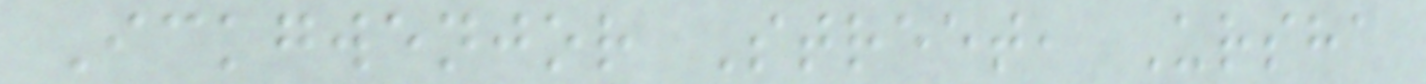Ickgwenjor Street, Ursha
